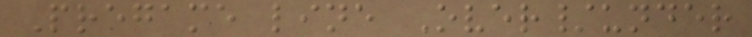Pregame line Over/under
